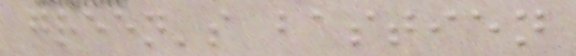green's bastien
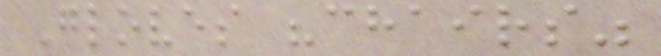Gloves "chairs"
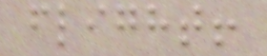flight!
